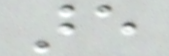are
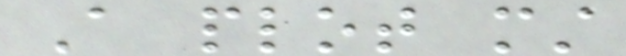A plot must
